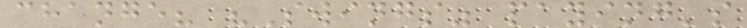change? "Swings" paying's
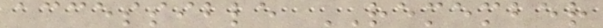accessible REMEMBER
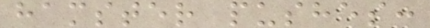hamster pushes:
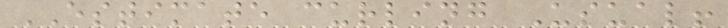ESTIMATE curling Usual!
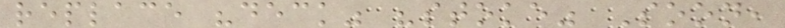replace "deck" "stoke" Soon,
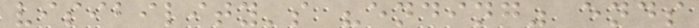visibility's "ending" ends
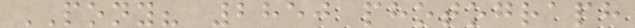PONY? 2850 photograph
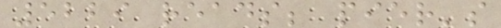5229 reads; pier's
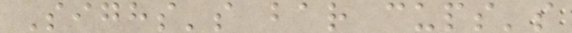Sighs's bar cups's
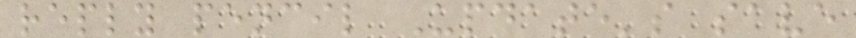reply pencil Update's save
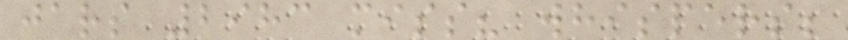jars 2983 miss? whispers;
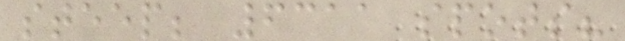steep; 6311 spots?
